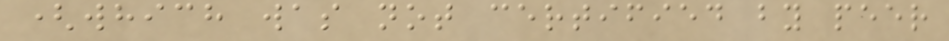(which was not certified by peer
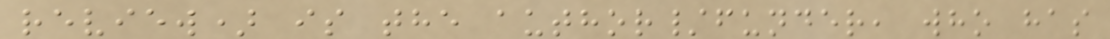review) is the author/funder, who has
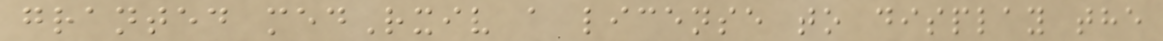granted medRxiv a license to display the
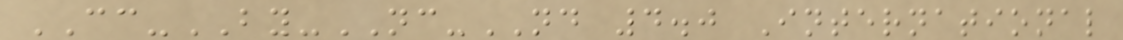CC-BY-NC-ND 4.0 International
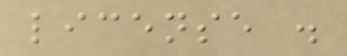license .
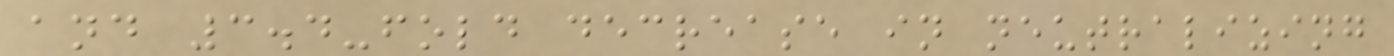and 3.4-fold decrease in neutralizing
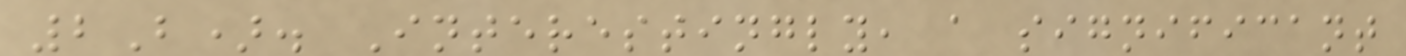2B). Interestingly, a significant
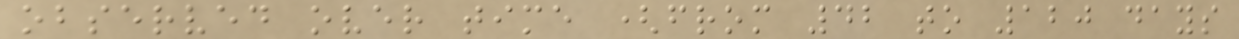observed over time (from 42 to 120 days
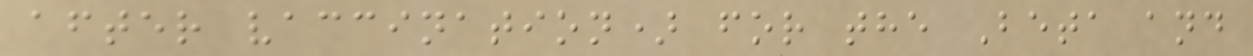after vaccination) for the Beta and
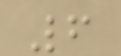6
